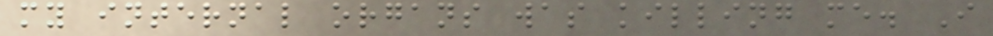my internal organs was killing me. I
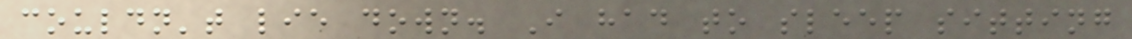couldn't lie down. I had to sleep sitting
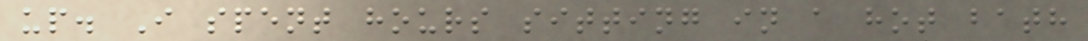up. I spent hours sitting in a hot bath
